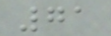71
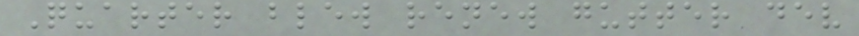Quarter blew renew gutter dev
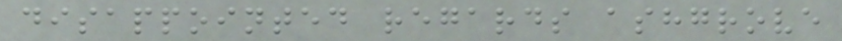disappointed regards ashgrove
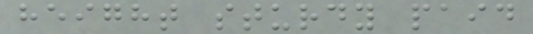height sturdy paid
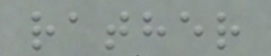rather
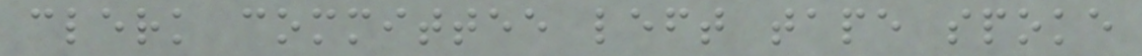clerk committee left tape spoke
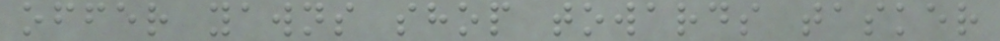offer yawns shop towards tasker
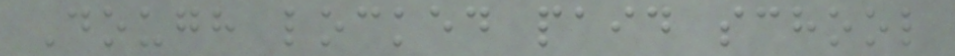Dough locked paid school
